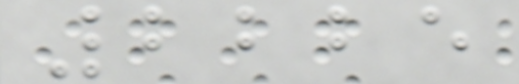2225
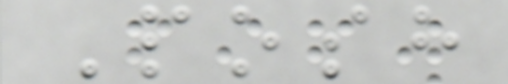Posh
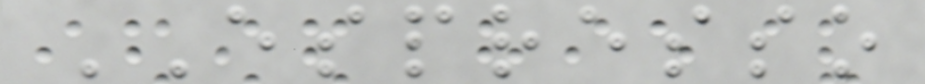ESPRESSO
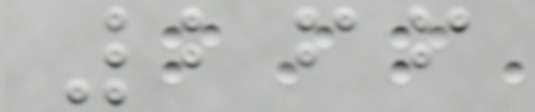266
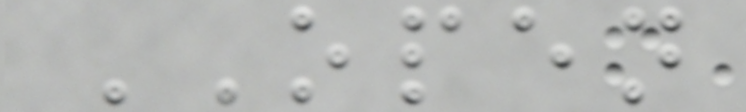OPEN
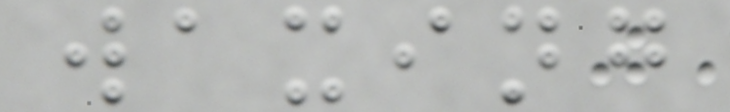waxing
